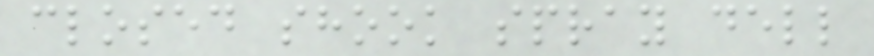closed shook spray dell
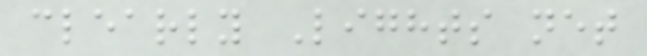clearly Lights net
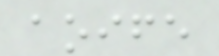aoife
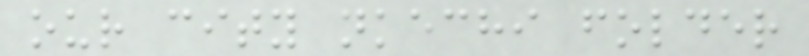our city nkechi folder
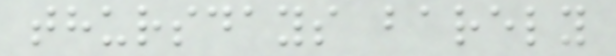thursdays barely
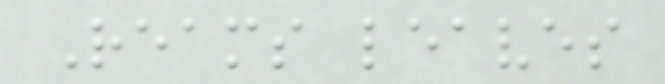Reams leaves
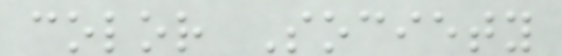color Society
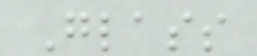Glass
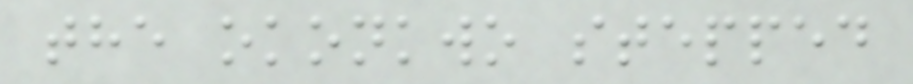the okonkwo stepped
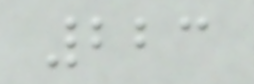223
